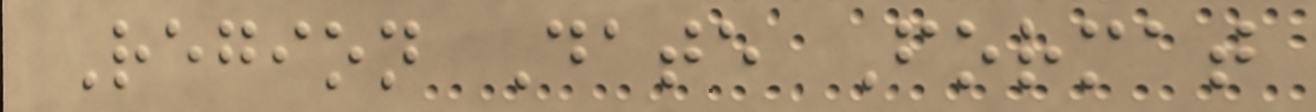Region Date Format
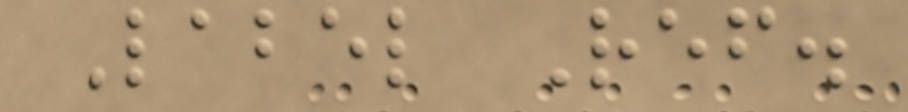Label Ref.
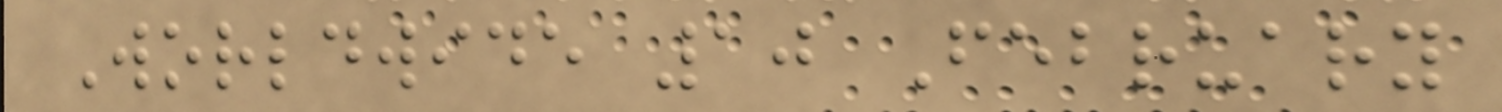Worldwide 10 February
